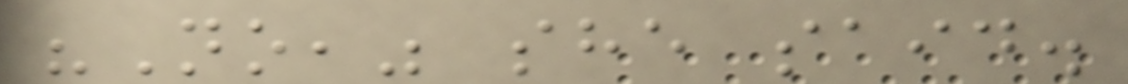"No," she said.
